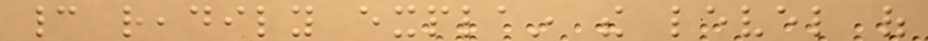cannot readily explain the level of
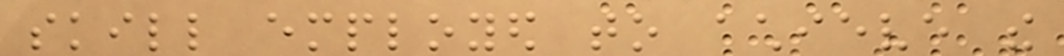skill employed to achieve the
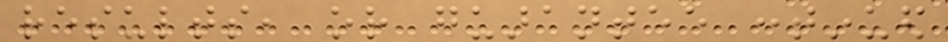results, or guarantee continued
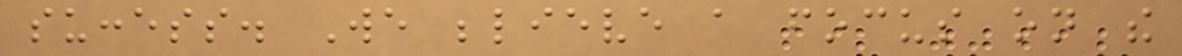success. We believe a focus on the
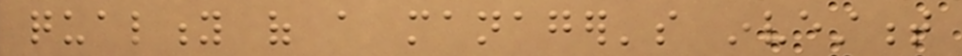quality of a manager's investment
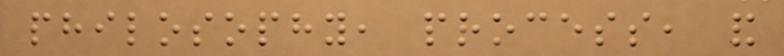philosophy, process, and
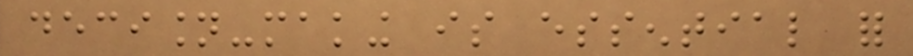decision-making is essential for
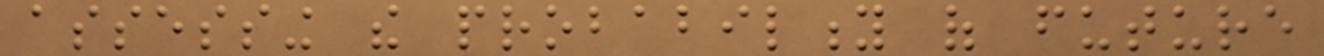assessing the probability of future
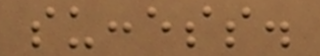success.
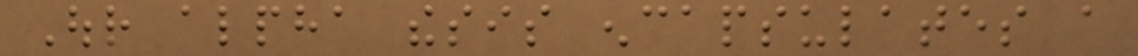Our alpha thesis encapsulates a
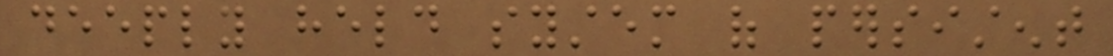deeply held system of persistent
